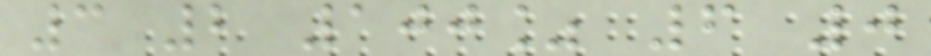3 2 100% 6 0
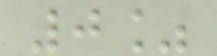0%
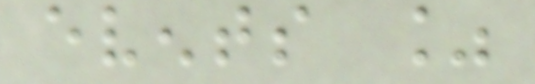events %
